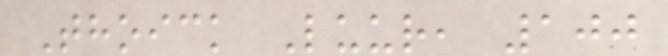Thoick Luur, 100
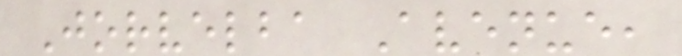Jorvelba Avenue,
